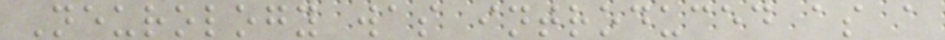Neurology was introduced as a
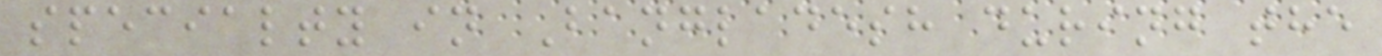specialty in Bangladesh during the
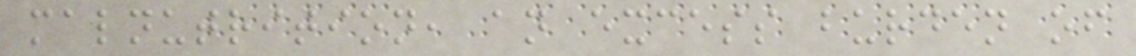malnutrition, an excess burden of
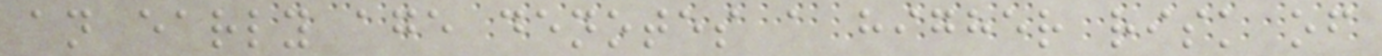an early age denotes a higher risk of
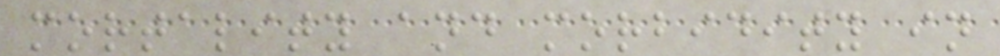mortality and morbidity in
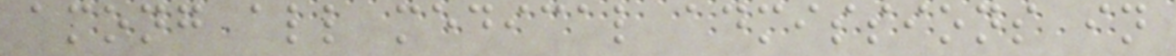among all medical admissions in
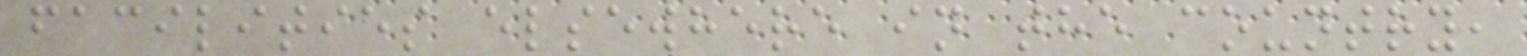facilities elsewhere in the country,
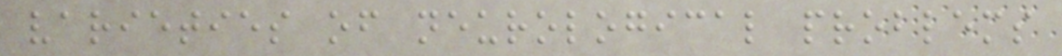varieties of neurological problems
